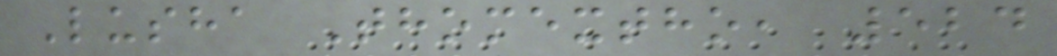Lusha Thomextho, 524
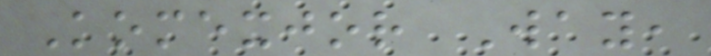Komexjor Way,
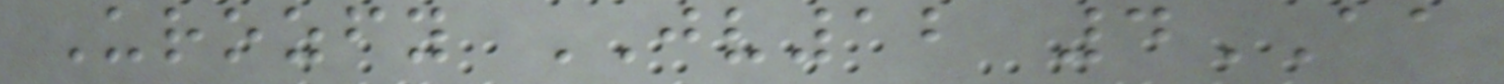Urozfy JV12 4AA
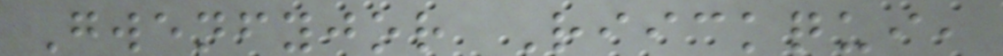Gwenfyjor Riickqui,
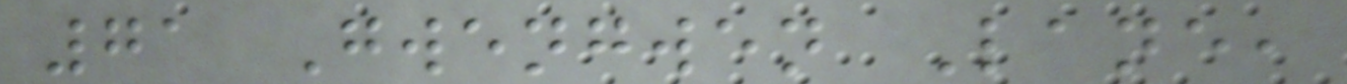71 Gwengwen Lane,
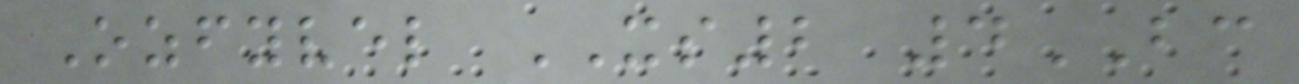Ozfyvel XS2 4BC
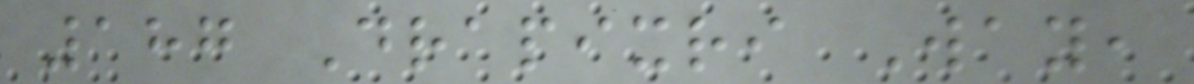187 Drapixri Way,
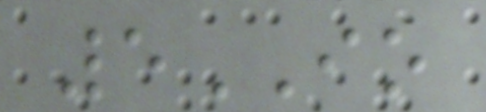5IO
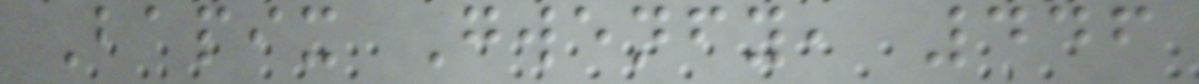Bapix Gwenfy, 446
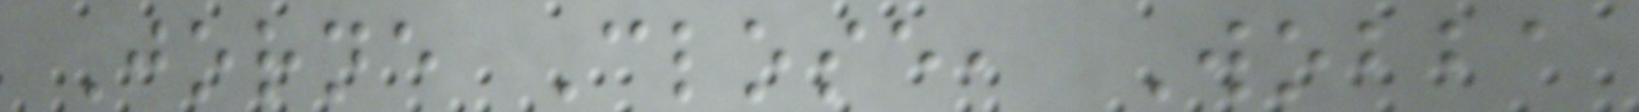Jorne Close, Wobba
